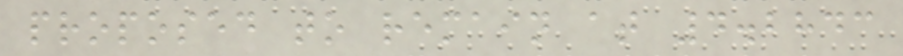proposed to remain at 4.2843
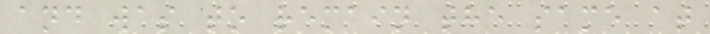and was to remain the same at
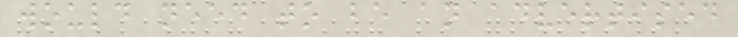would need to be an advertised
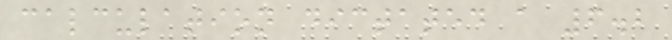calculation dictated a 6.2
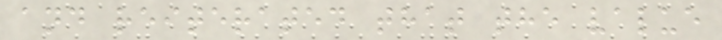and reiterated that the value
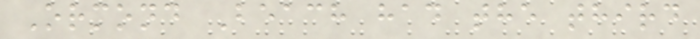Ormond Beach had the third
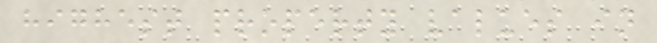highest property values in
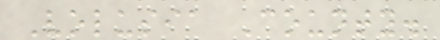Volusia County.
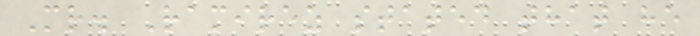Mr. Ramirez stated that he
